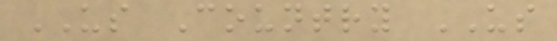US Country US
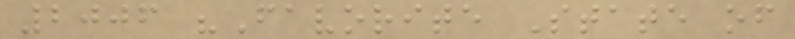2006 "Favorite State of
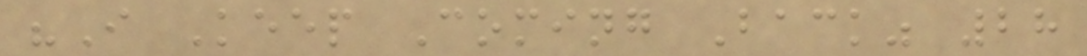"I Keep Coming Back" 28
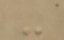-
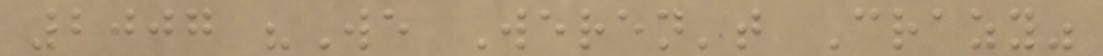2007 "We Weren't Crazy"
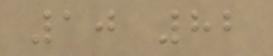10 82
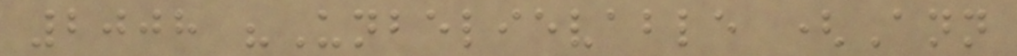2008 "Unbelievable (Ann
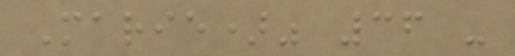Marie)" 36 -
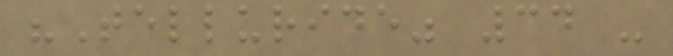"Telluride" 34 -
